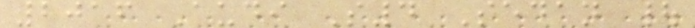2016 Audi S4 Sedan |
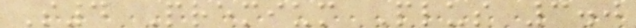S4 Premium Plus 3.0
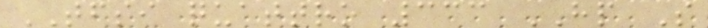TFSI quattro 333 HP S
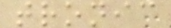tronic
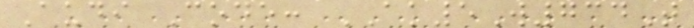Audi Code: AK5W734T
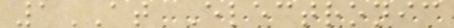1AT Electronic
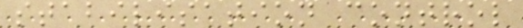stabilisation control
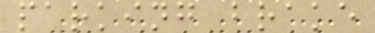parking brake
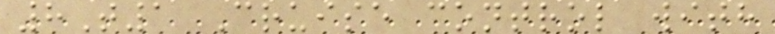8T1 Cruise control with
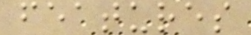features
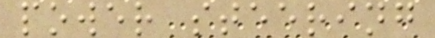power steering
